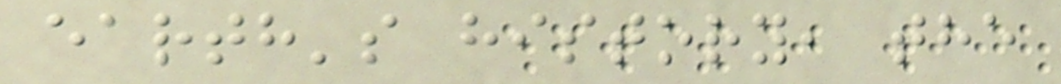earth's history, the
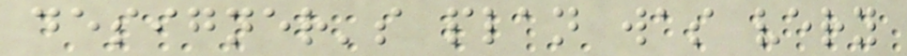designer's plan was very
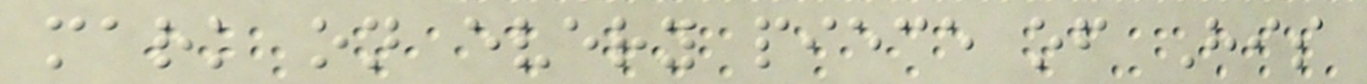mark on every piece of His
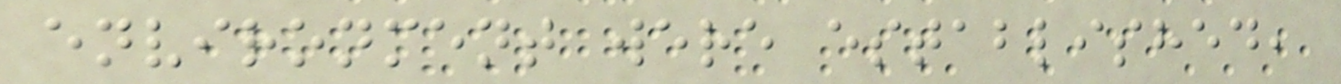environment were established,
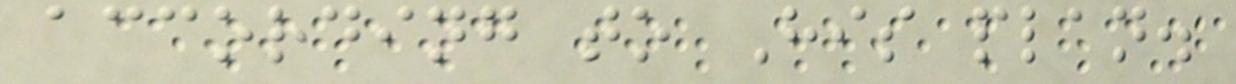according to His plan.
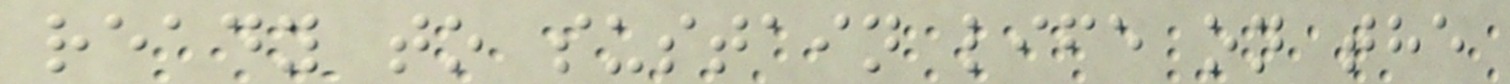ready to sustain life on the
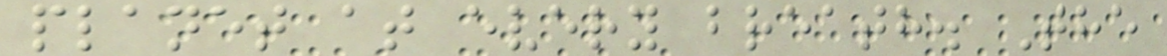planet at every breath. The
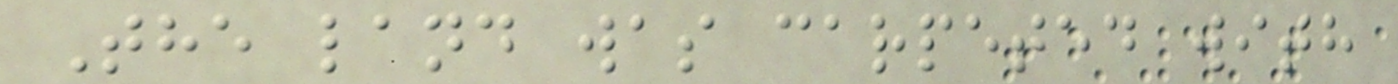The land was carpeted with
